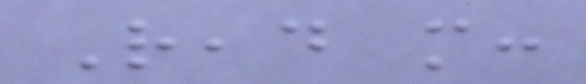Read more:
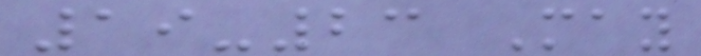19-23 May
